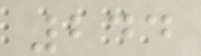244
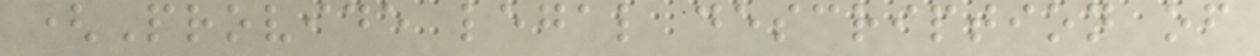(Provide legal description of
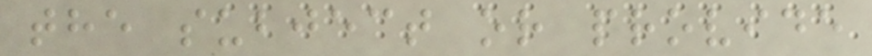the subject or provide
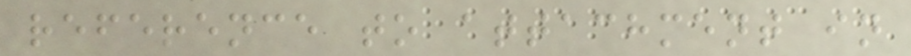reference to attachment in
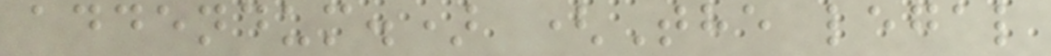addendum.) (The legal
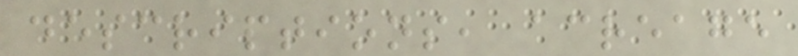descriptions, acreage
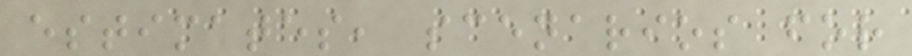estimates, scenarios for
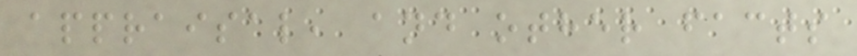appraisal, and other facts
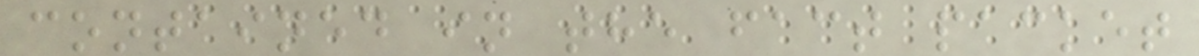contained in the fact packet
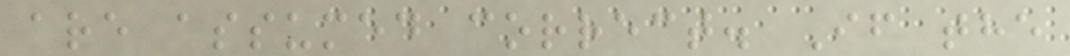are assumed correct. If the
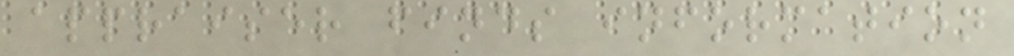appraiser finds information
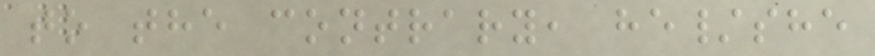to the contrary, he/she
